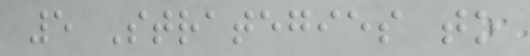5 Strategies to
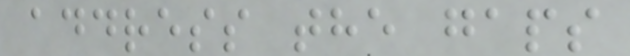address the gaps
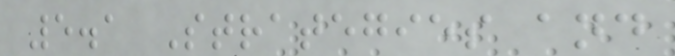5.1 Strategies and
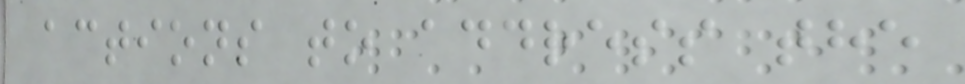actions to address the
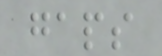gaps
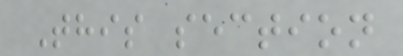This section
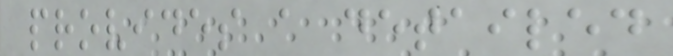provides a detailed
